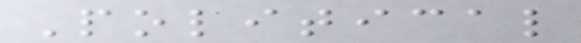Political
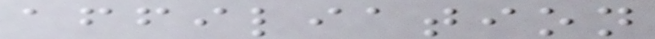affiliation
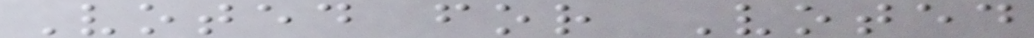Voted for Voted
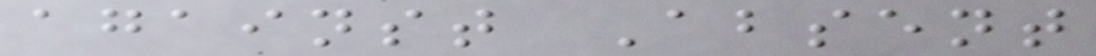against Absent
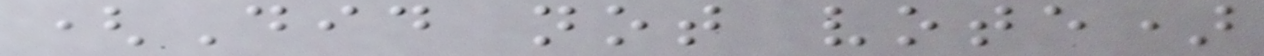(Did not vote)
